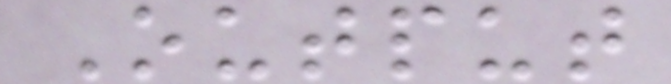Output
